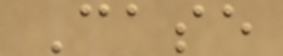Case
